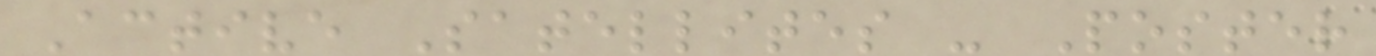Active Satellites - Poster
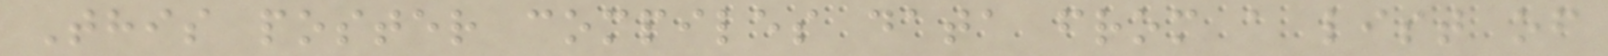This poster compiles data from a list of
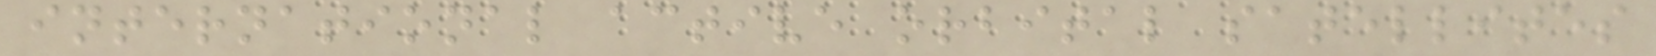international active orbital satellites
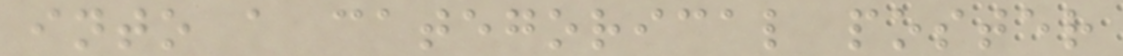into a categorical poster
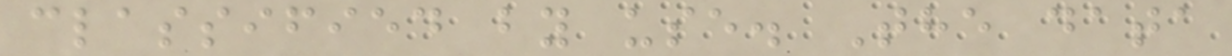classified by use. The data
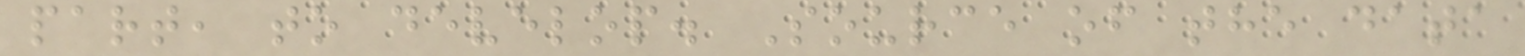part, to develop. Source of the data
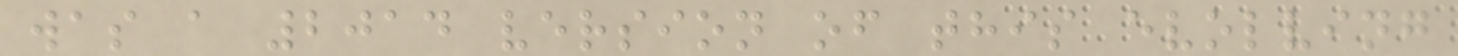was a 2014 version of this evolving
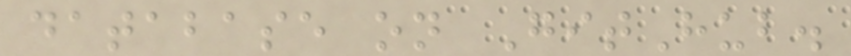database on GitHub.
